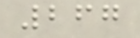267
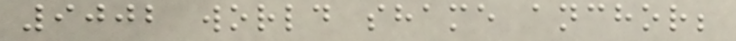9002 world shame anchor;
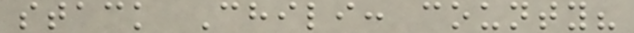stack Chili: county?
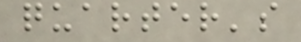quarter's
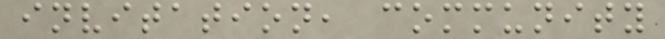invitation, community
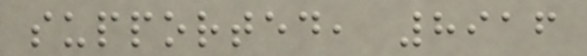supported, 8916
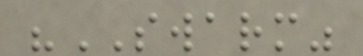"SWARM"
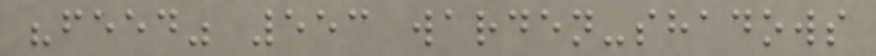"feed" 553 warden-shadows
